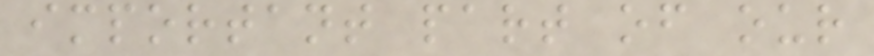important part of our
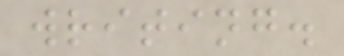writing.
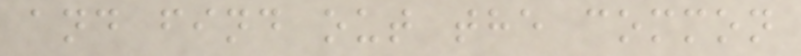and find out the common
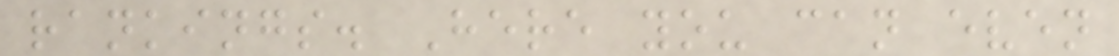rankings. Here you can even
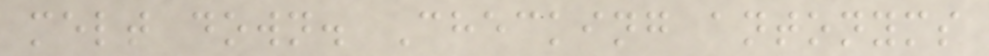melt down. Checking antonyms
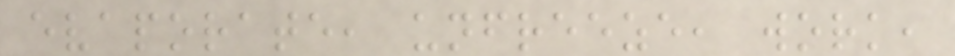evaporate, unfreeze, work,
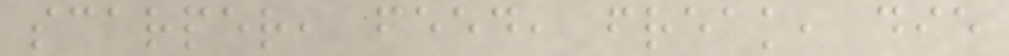scarper, feed, freak, die
